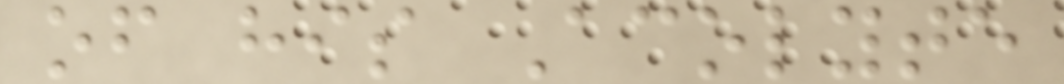of his Acolyte
